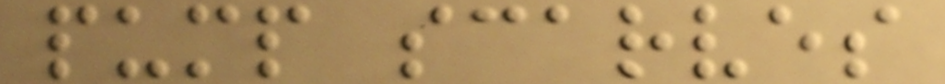pump scarves
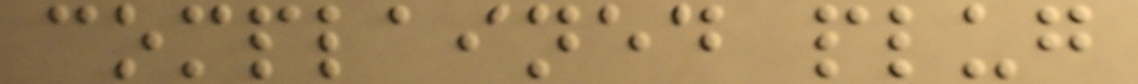complained plug
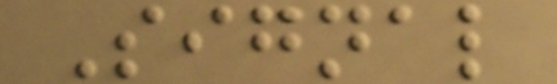Signal
